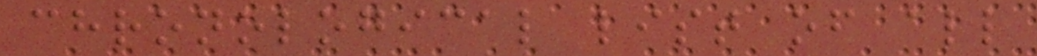chronological list of all
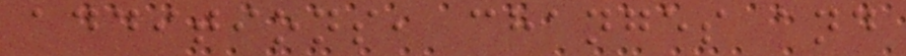additions, changes and
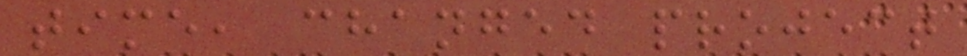time, changed project
